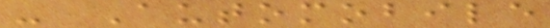- Automobile
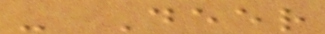- Deer
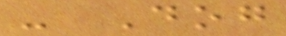- Dog
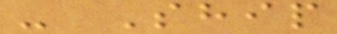- Ship
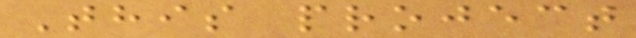This project
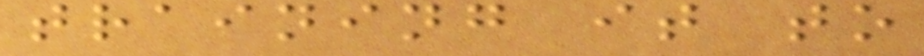training it to
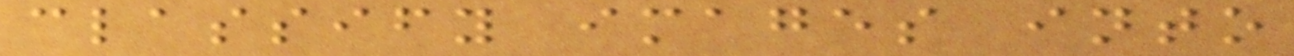classify images into
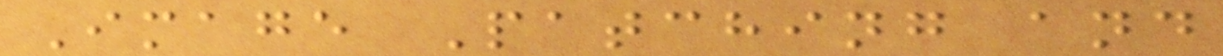Image Patching and
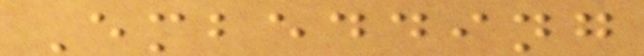Embedding
